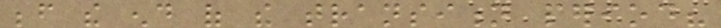before the end of the transition period?
